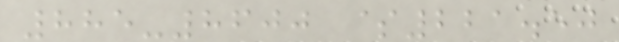885-8600 $221.50
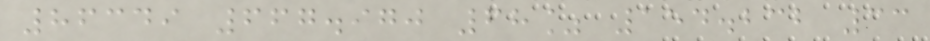86349 667.970 68% 154.232 33
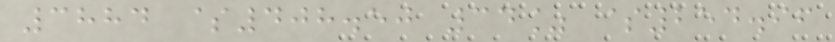3884 $408.50 34% $254.96
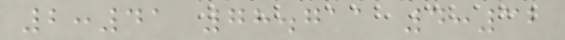2:41 78.711 4:32
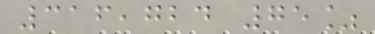316,724 75%
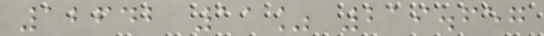12642 11% 219.657
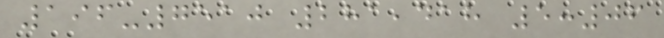196-7510 281,418 5:06
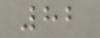82
